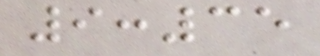9:35
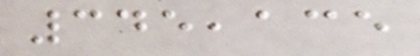345,135
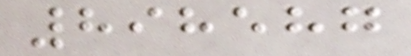898587
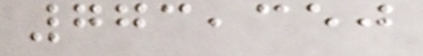773,350
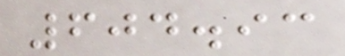604.93
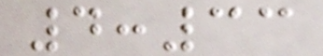4:33
